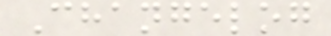Changelog
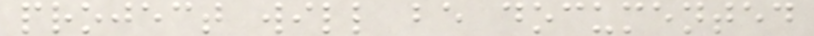project will be documented
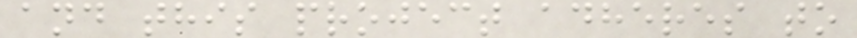and this project adheres to
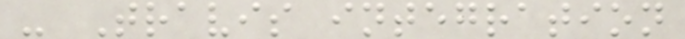- Travis integration
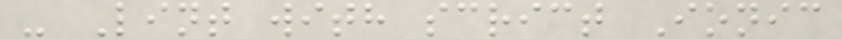- Lint with scrict Ionic
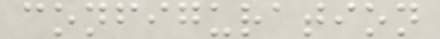configuration
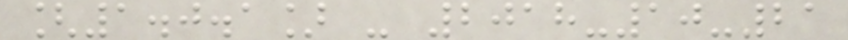[1.0.1] - 2018-10-21
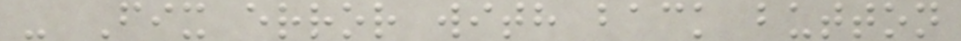- Fix error with back button
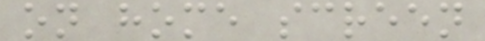on home screen
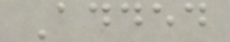Added
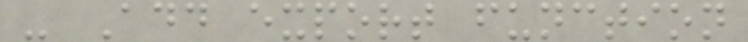- Add export function
